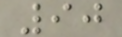90
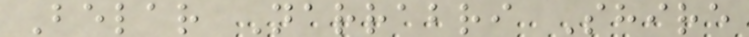Belar Narrabri Shire
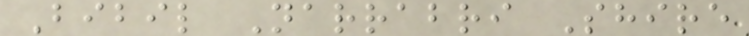Bibil Narrabri Shire
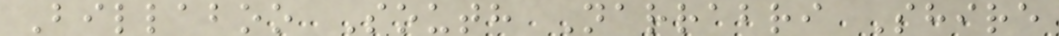Billaboo South Narrabri Shire
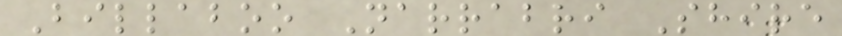Billaboo Narrabri Shire
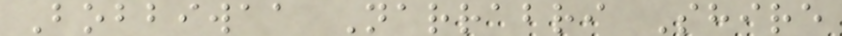Bobbiwaa Narrabri Shire
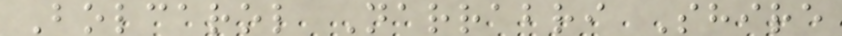Bolcarol Narrabri Shire
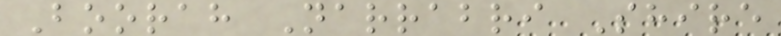Boorah Narrabri Shire
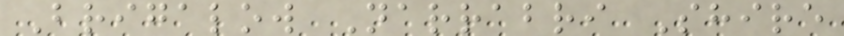Brigalow Narrabri Shire
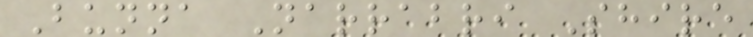Bunna Narrabri Shire
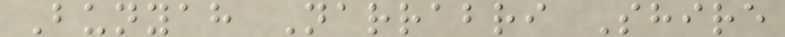Bunyah Narrabri Shire
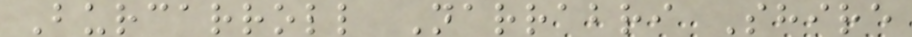Burcarroll Narrabri Shire
